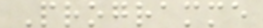Programme
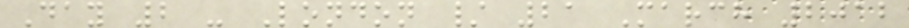Day 2 - London / 21 March 2012
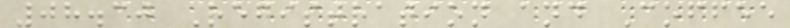08.30 Registration and Coffee
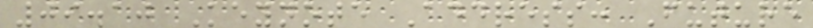09.10 Keynote Address: Future
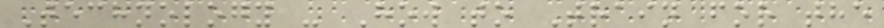Technology - How to Train for the
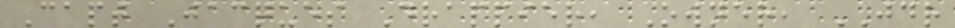Capt Jacques Drappier, Owner, JDR
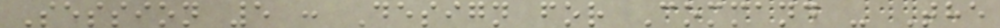Session 5 : Design for Command - The
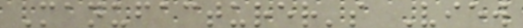Manufacturer's View
